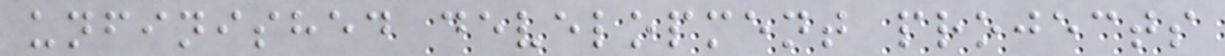unfinished development projects
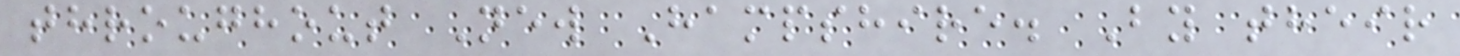throughout New Hampshire. By their
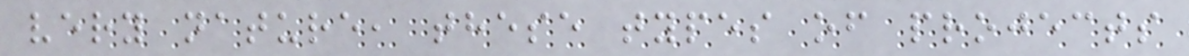very nature, these types of projects
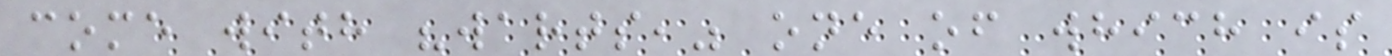come with "warts," one of which is
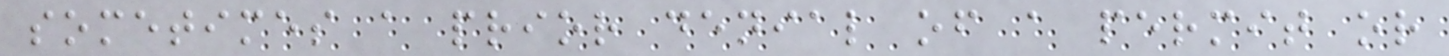sometimes a prior denial of a permit or
